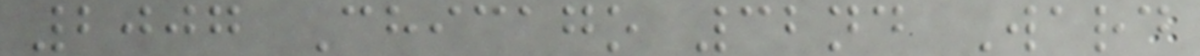2007 Chicago 32nd Ward
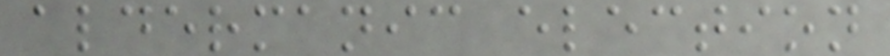aldermanic election
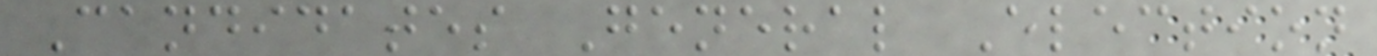Candidates General Election
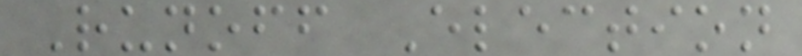Runoff Election
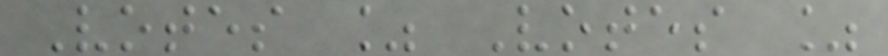Votes % Votes %
